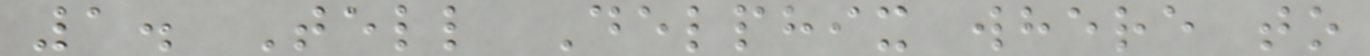1. Tell Delphix where to
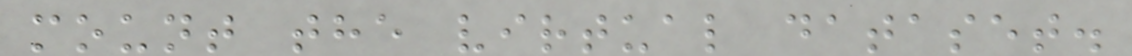mount the virtual dataset.
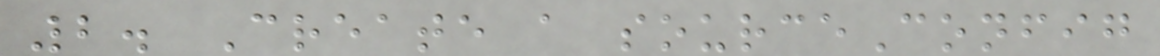2. Create a sourceConfig
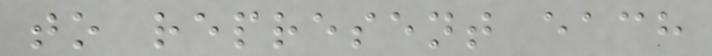to represent each
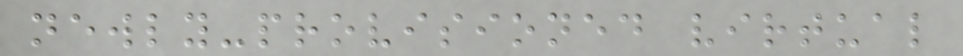newly-provisioned virtual
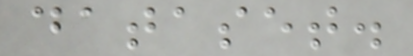dataset.
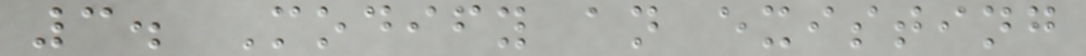3. Modify an existing
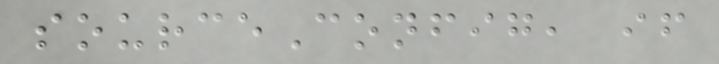sourceConfig, if
